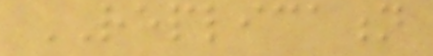REPLICATION
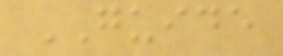GUIDE
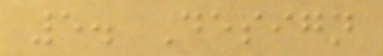5. Design
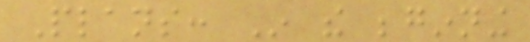Plans: In the beginning
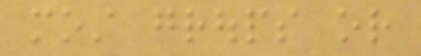most groups or
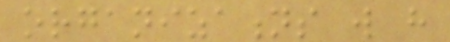organizations will have
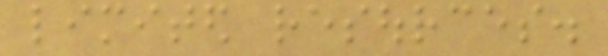limited resources.
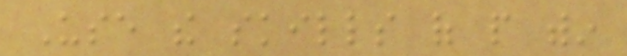Use the skills of people within
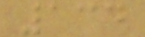134
